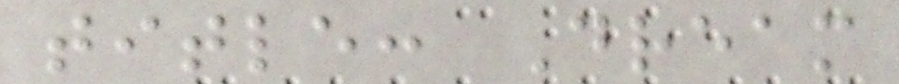title: Dream
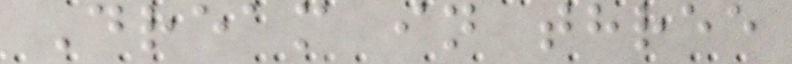Dream in three
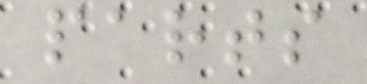parts
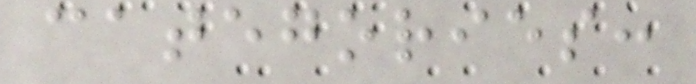categories:
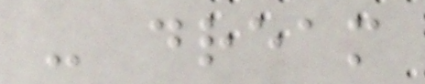- dream
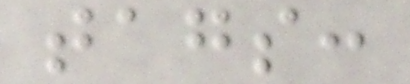tags:
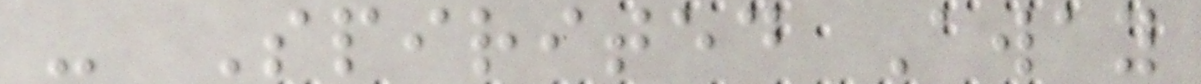- Spirited Away
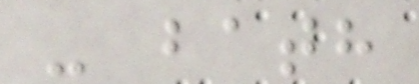- bath
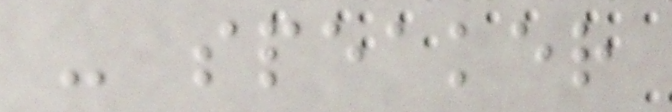- speaker
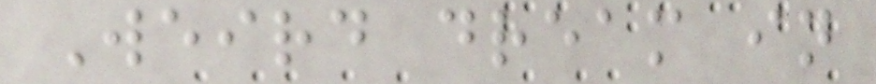Weird dream in
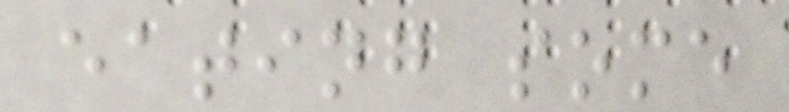eating some
